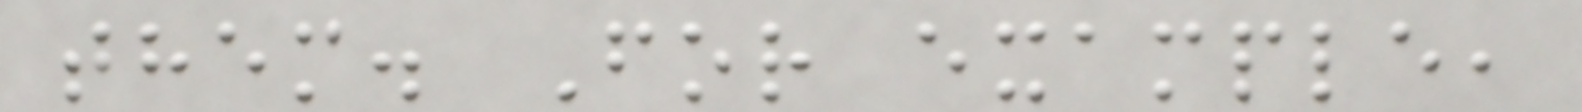them. For example,
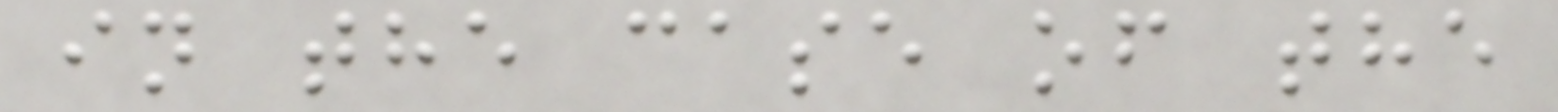in the case of the
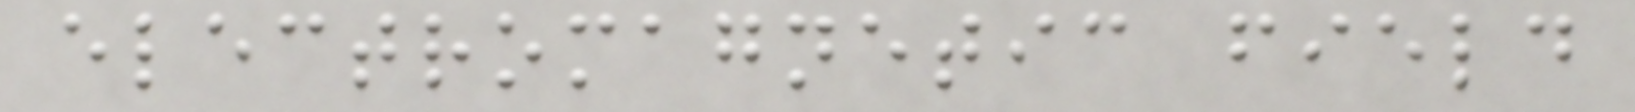electromagnetic field
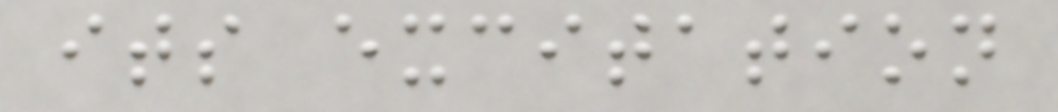its excitation
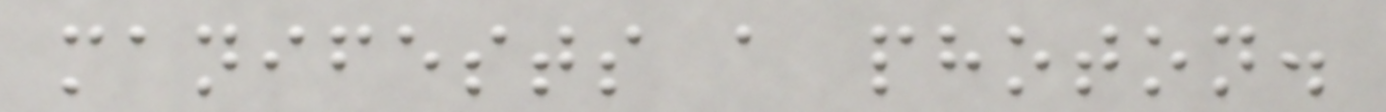manifests a photon.
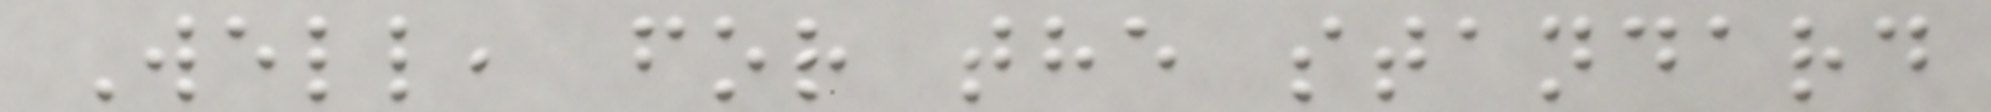Well, for the standard
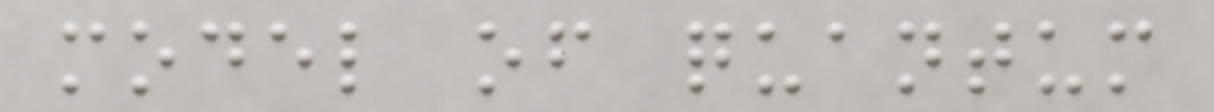model of quantum
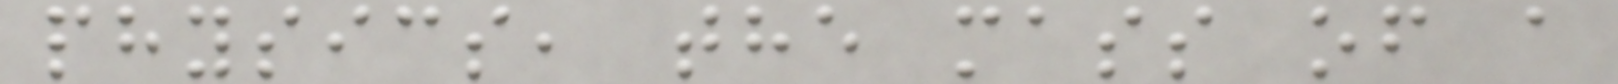physics, the mass of a
